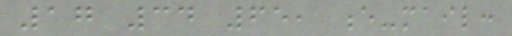17 34 65, e-mail:
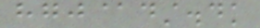hgj@dst.dk
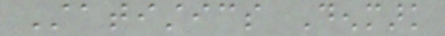Statistics Denmark
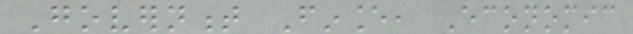Government Finance, Economic
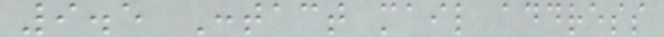9.5 Contact mail address
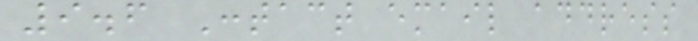9.6 Contact email address
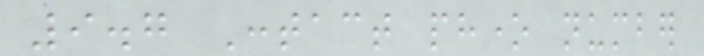9.7 Contact phone number
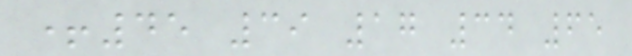+45 39 17 34 65
